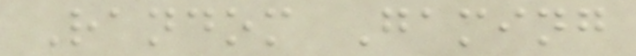Random Gaming
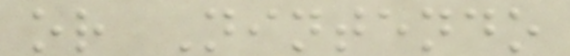or Nintendo
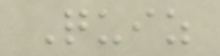Quiz
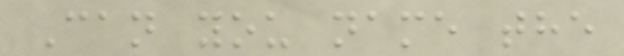Can you name the
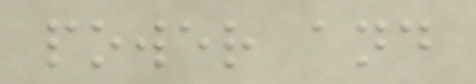power and
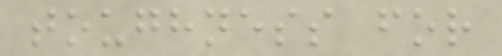toughness for
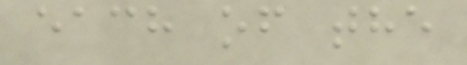each of the
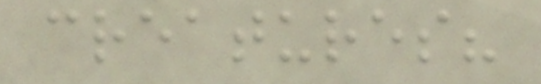creatures?
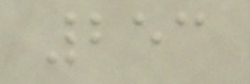253
